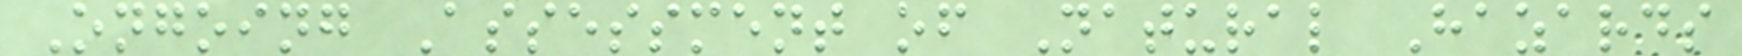Ongoing Assessment of Natural Hazards
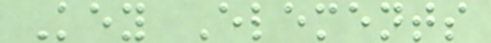Key Elements
